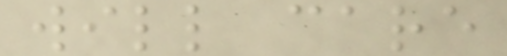will care
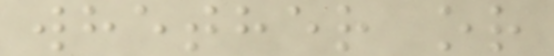whether or
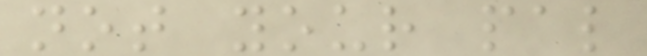not your pal
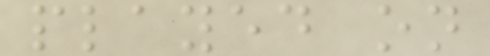played on
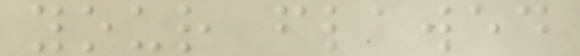your flawed
